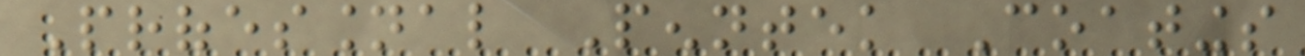Professional Penntek Coatings
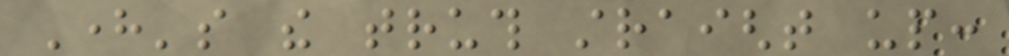Here's the truth straight up:
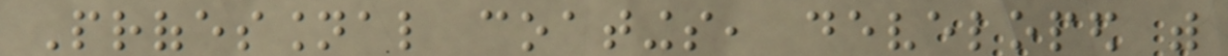Professional coatings, developed with
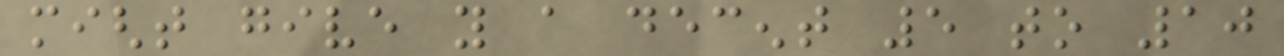might give you a decent 5 to 10
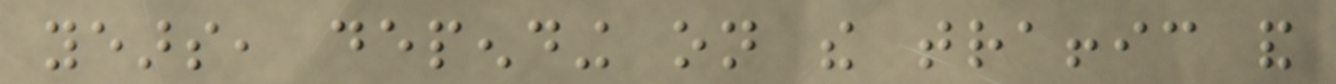years, depending on the traffic and
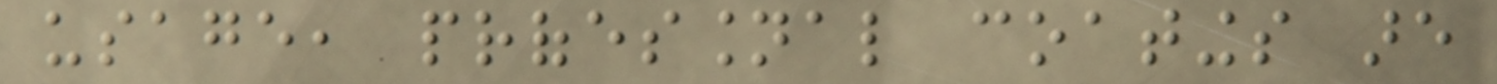usage, professional coatings are
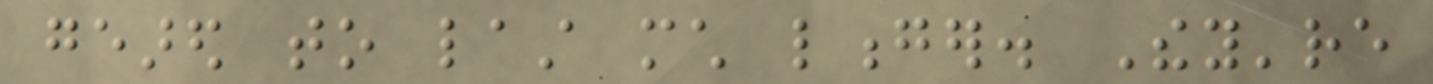geared to last much longer. They're
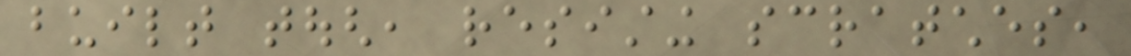built tough, resisting scratches,
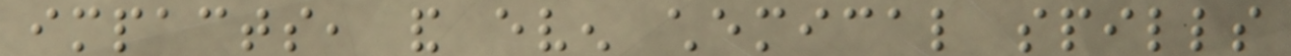impacts, and even chemical spills
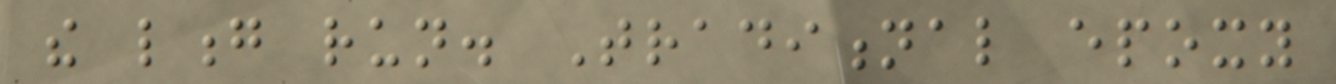the long run. Traditional epoxy
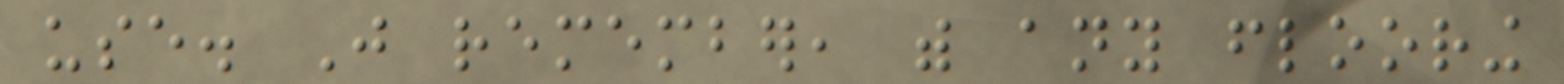use. Just remember, with any flooring
